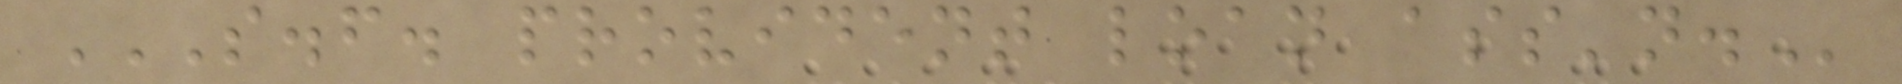S.F. PROVIDENT LOAN ASS'N.
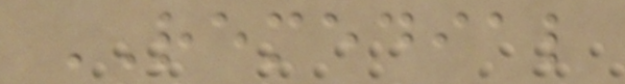REMEDIAL
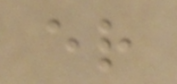er
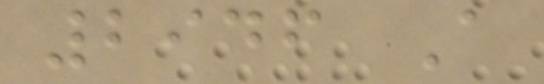2946 A
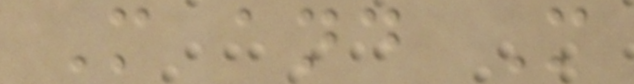M and M
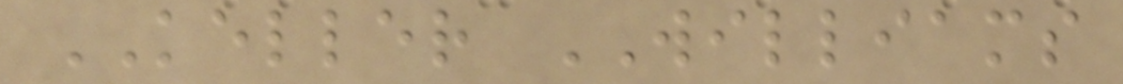KELLER WILLIAMS
